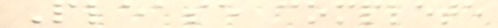Please complete
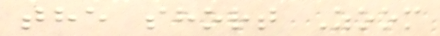the short Zoom
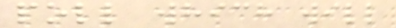poll which will
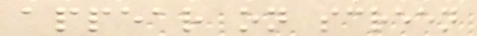appear on screen
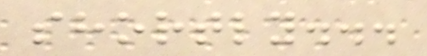shortly...
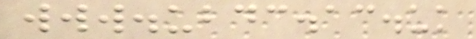www.ubdc.ac.uk
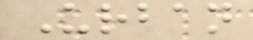Urban
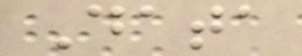Data
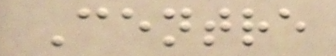Centre
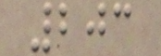203
